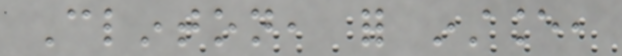Clinton, for instance,
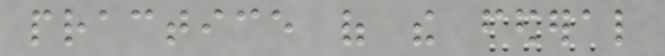practice of the federal
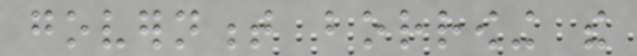government borrowing the
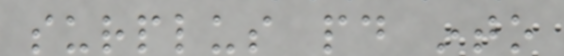surplus paid into
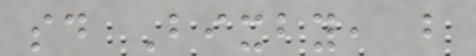said Bixby, but
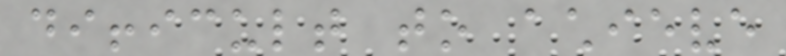difficult to achieve
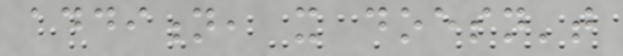addition, it doesn't
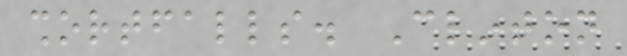shortfalls. Clinton
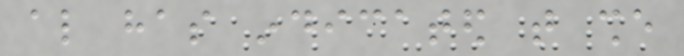also has indicated that she
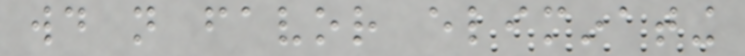would not favor eliminating
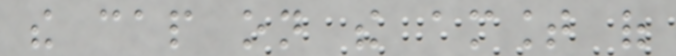the cap on the amount of
